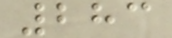283
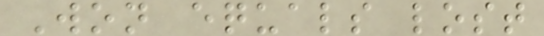Won equals lost
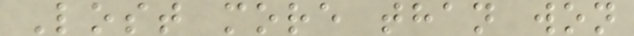Lost more than won
